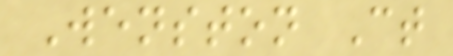Wenston Ct
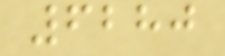6280
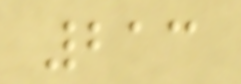213
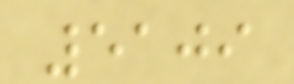5109
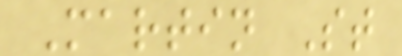Martin St
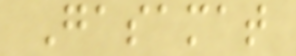Gasamat
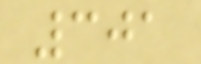301
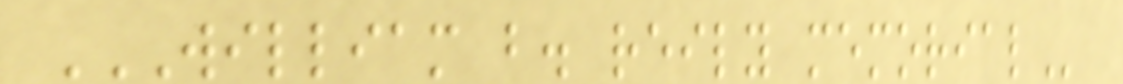WILLIAM B. REILY MEMORIAL
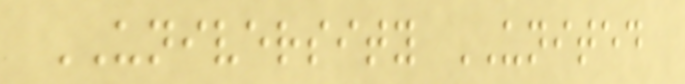UNIVERSITY UNITED
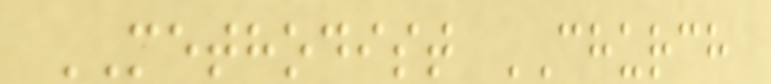METHODIST CHURCH
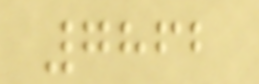7862
